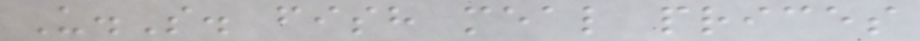U.S. fish meal prices
